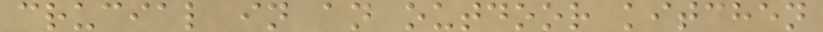crucial in an outdoor kitchen
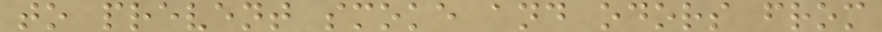to prevent smoke and odors from
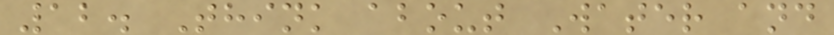12. Think about Water and
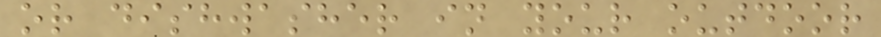or dishwasher in your outdoor
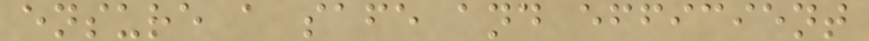ensure a safe and efficient
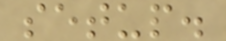setup.
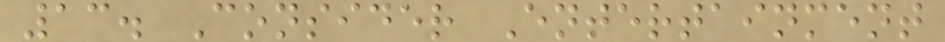13. Consider Entertainment
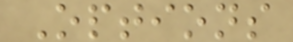Options
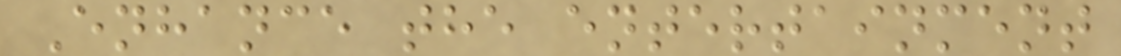Enhance the entertainment
